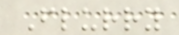Flurry
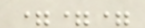===
